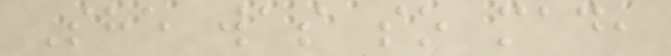She was so mad,
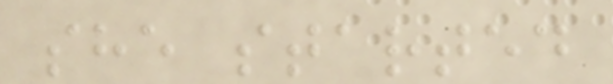she started
